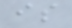is
